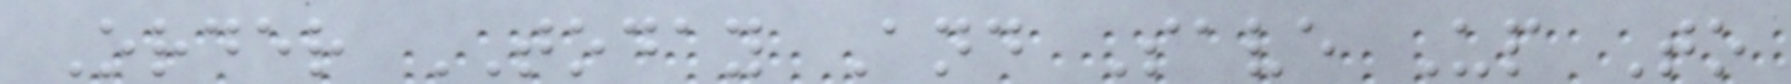Order TODAY And Save Up To
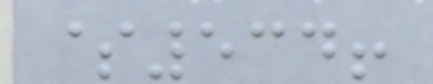$534!
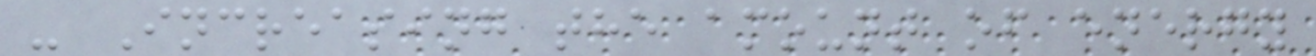- Increasing the amount of energy
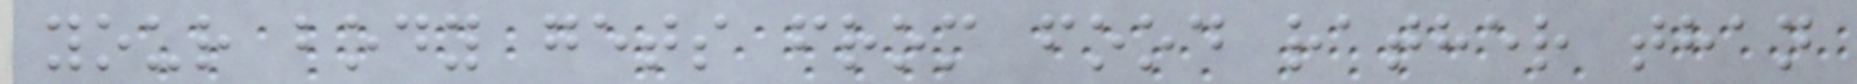your body gets from food rather than
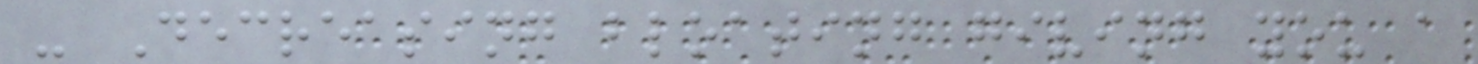- Decreasing bloating giving you a
